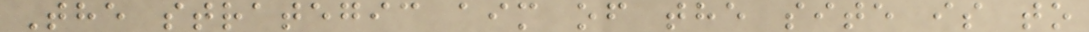The strategic aim of the site is to
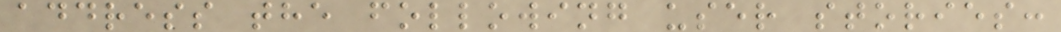address the following user stories:
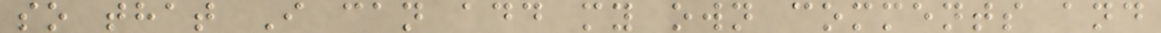so that I can add my own comments and
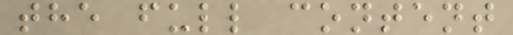the full content
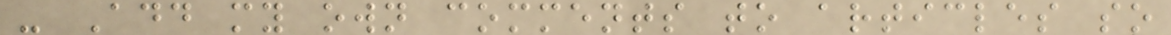- Add my own comments to articles so
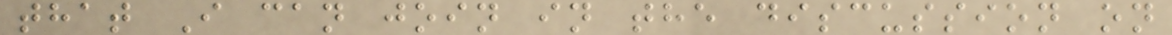that I can join in the discussion on
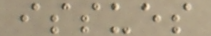issues
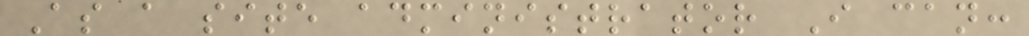As a site administrator I can:
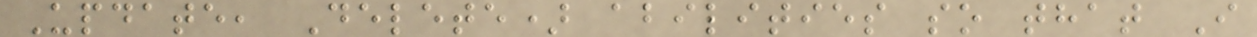Update, Delete) abilities so that I
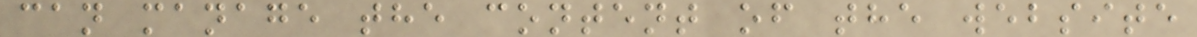can manage the content of the website
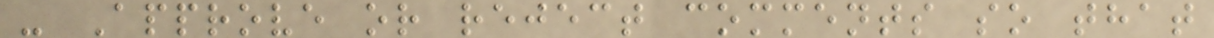- Approve or reject comments so that
